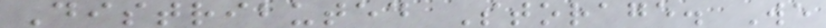Distributed Storage. We
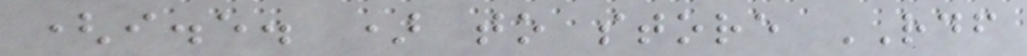(i.e. ) to store RDF
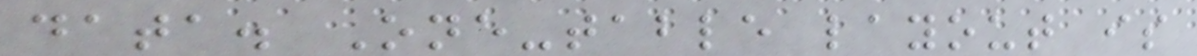data. One-table layout is
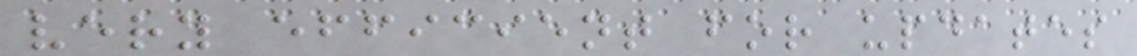very efficient for updates
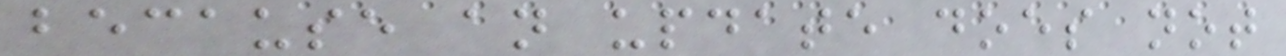because an update does not
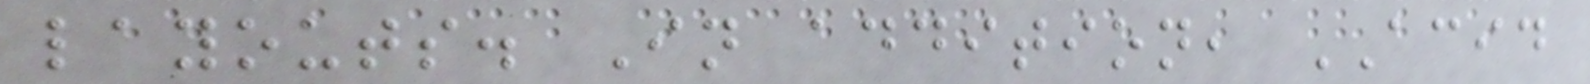layouts. In addition, ACID
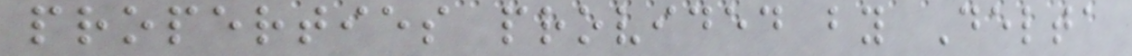properties provided by Delta
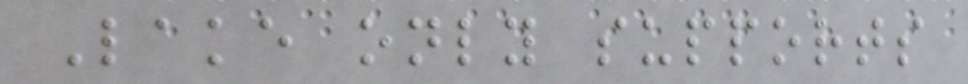Lake only supports
